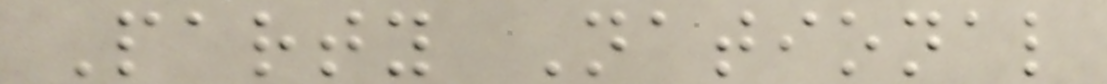Party National
